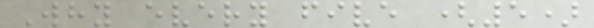Why every five (5)
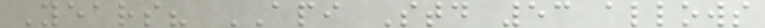Years? API Std 53 allows
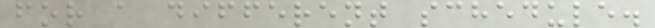for a different schedule.
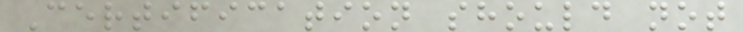Certification should not
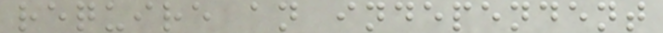require an independent
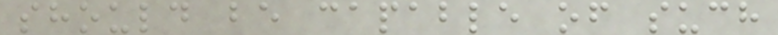should be capable of such
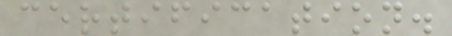certification.
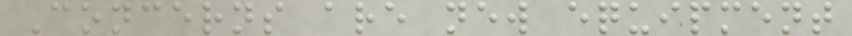Concerns are new equipment
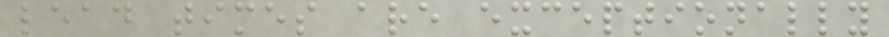lead times are exceptionally
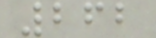262
